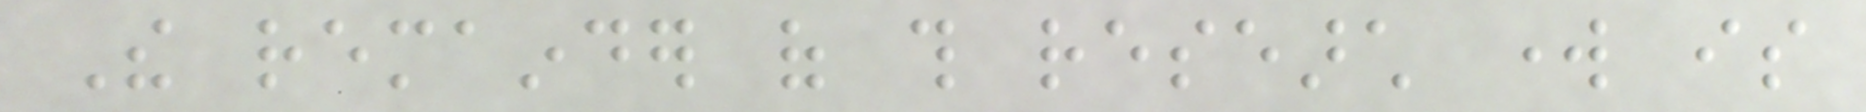The remainder of this research work is
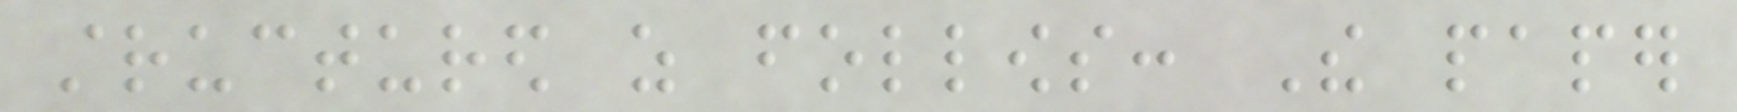structured as follows: The paper
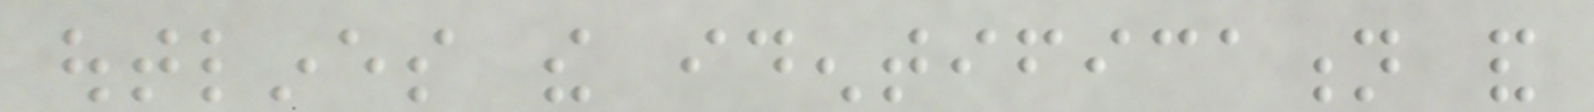outlines the identification and
